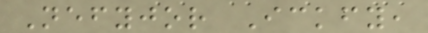Nefyjor Ickfy,
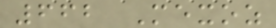662 Mexoz
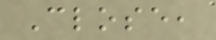Close,
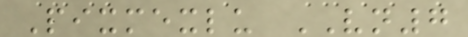Pixmexlu VN7
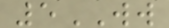5WW
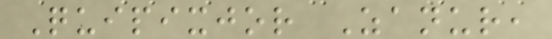Quipixjor Zanur,
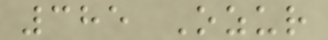385 Ozur
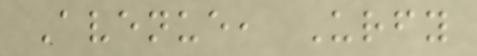Avenue, Urfy
